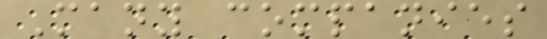Many companies
